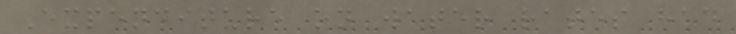Expenditure on water rates had
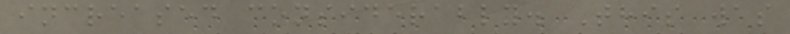increased considerably. This was
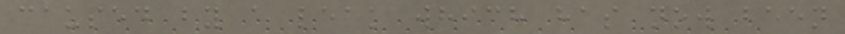caused by a leak which has now been
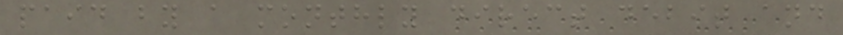paid by a monthly direct debit and
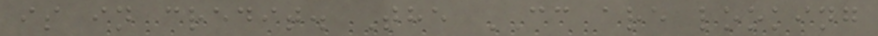is in credit. The CC are looking
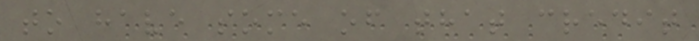to have some of that credit
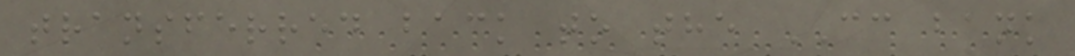transferred back to the CC bank
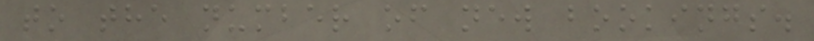to the number of new bookings.
